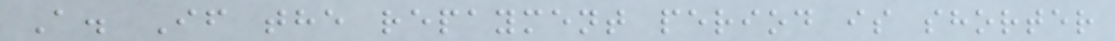A. If the repayment period is shorter
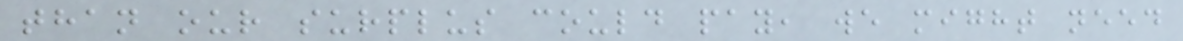than our surplus could pay, we might need
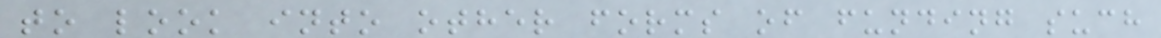to look into other forms of funding such
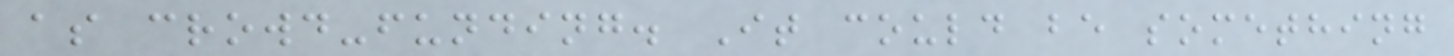as crowd-funding. It could be something
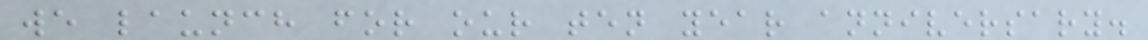we launch for our ten year anniversary.
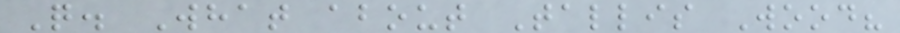Q. What about Tallis Wood?
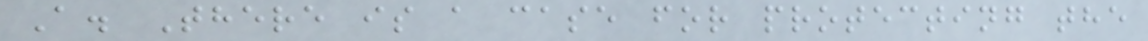A. There is a case for protecting the
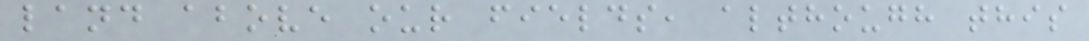land above our fields, although this
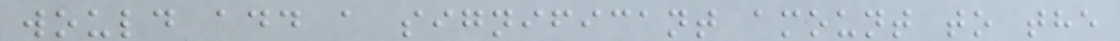would add a significant amount to the
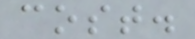cost.
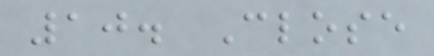10. Close
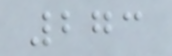273
